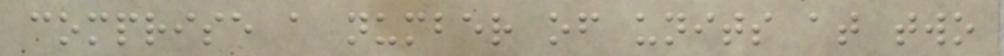comprise a number of units at two
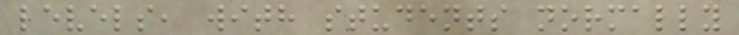levels, with students normally
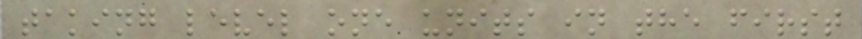taking level one units in the first
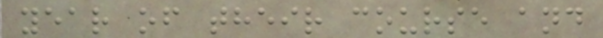year of their course and
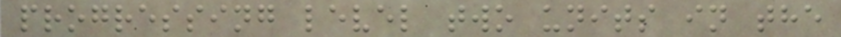progressing level two units in the
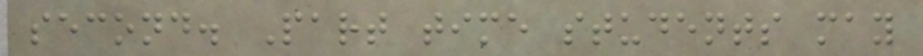second. Part time students may
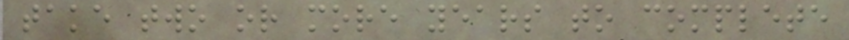take two or more years to complete
